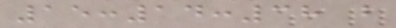15:14:38 but
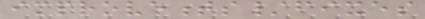improvements/fixes
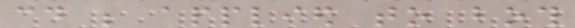could be applied to both
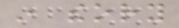in theory
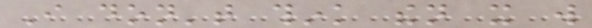I don't think then it will
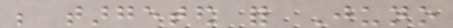be targeted for Juno
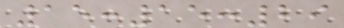15:15:29
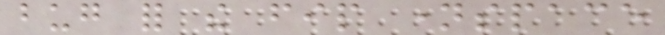bug for the fip namespace
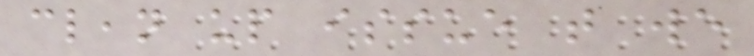clean up issue that we
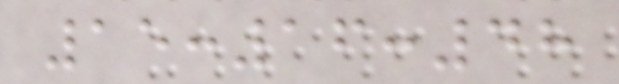15:16:48
